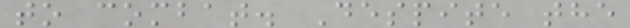to combat. Despite the
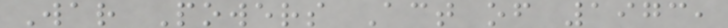War Powers Act of 1973,
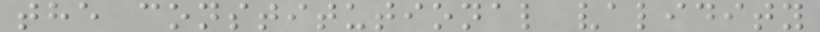the constitutional validity
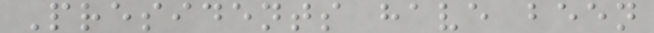Presidents have been
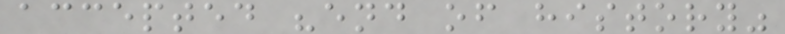accepted "end of history"
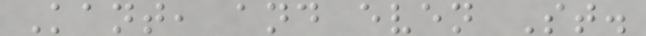Kant, and even St.
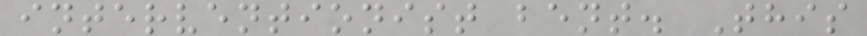interventionist bent. This
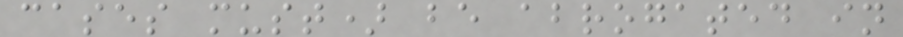cases must) be abrogated in
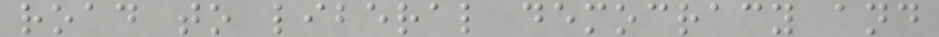road to liberal democracy and
